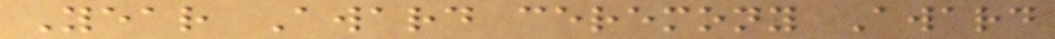Year Award ceremony Award
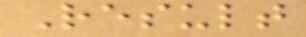Result
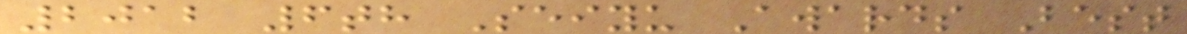2012 6th Seiyu Awards Best
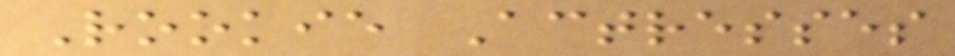Rookie Actresses
